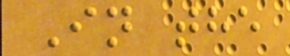In the
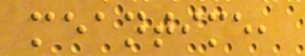meantime,
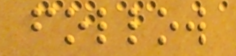follow
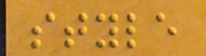style
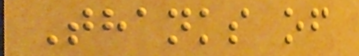Thanks of
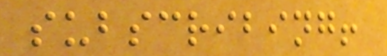subscribing!
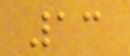13
